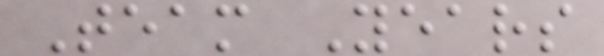Team Years
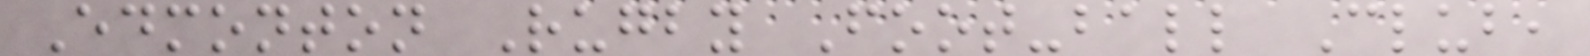Edmonton Rugby Foot-ball Club,
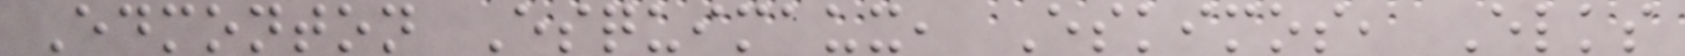Edmonton Esquimaux, Eskimos, Elks
